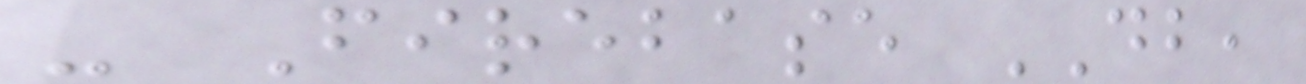- Firebase DB,
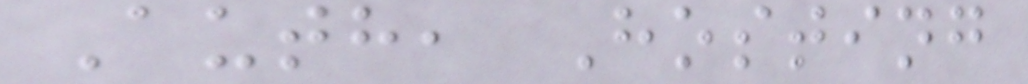Auth, Hosting
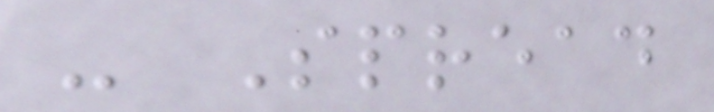- Spread
